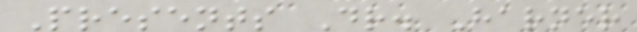Presents Dr. Harner
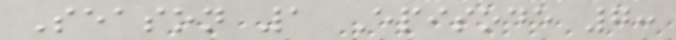Season 1 Episode 7:
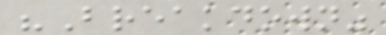"Breakdown"
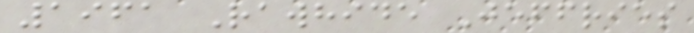1961 Rawhide Jeffries
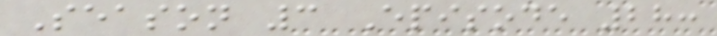Season 3 Episode 28:
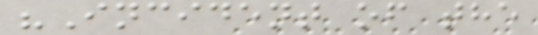"Incident of the
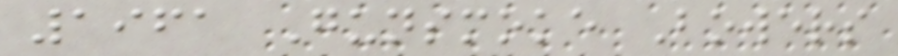1961 Gunsmoke Bowers
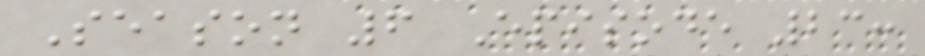Season 6 Episode 23:
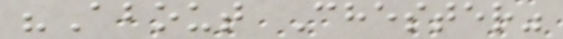"About Chester"
